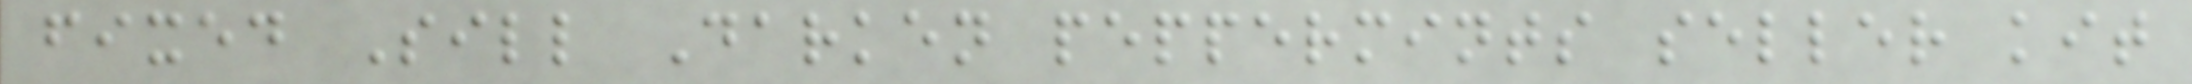fixed Sill Darken peppermints seller kit
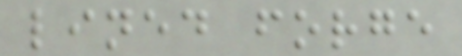lined forge
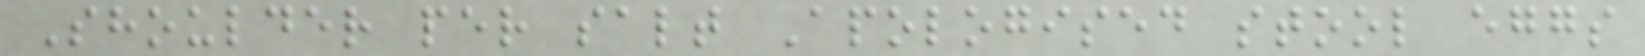Shoulder per salt Apologised stool eggs
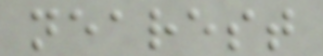nearest
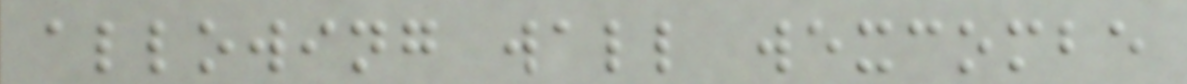allowing wall wexcombe
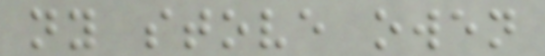ny stove owen
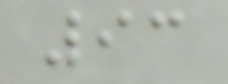93
